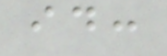id:
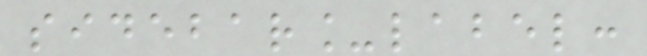sidebar_label:
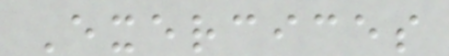Exercices
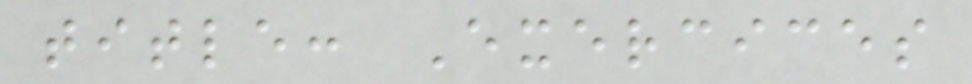title: Exercices
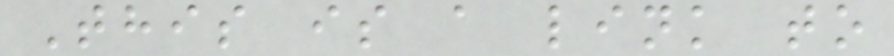This is a link to
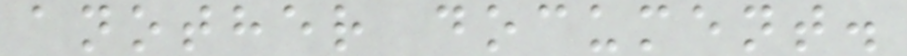another document.
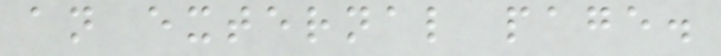an external page.
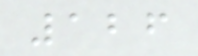126
